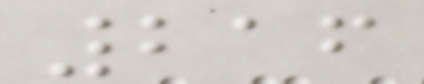216
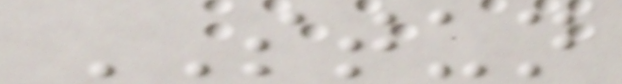STUN
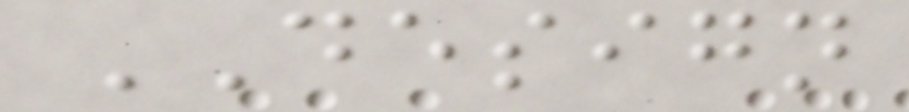DESIGN
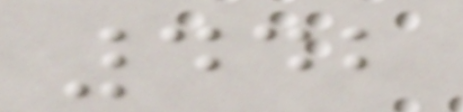442
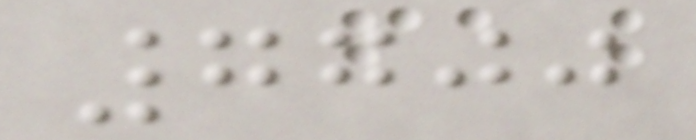7700
